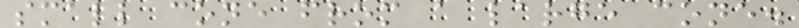small cone from a large cone.
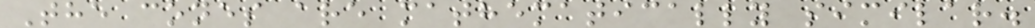The cones are mathematically similar.
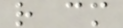r cm
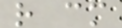r cm
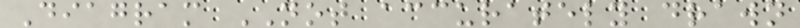Diagram NOT accurately drawn
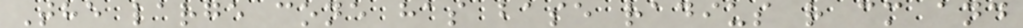The large cone has base radius r cm and
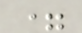=
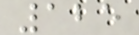125
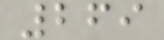269
